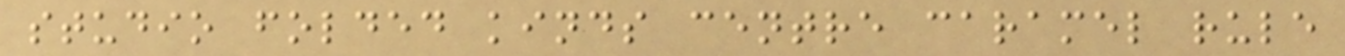studio folded kinds centre caramel rule
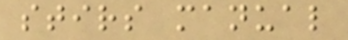stirs manual
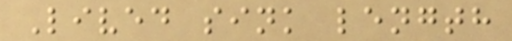Lived sink length
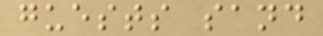guests sand
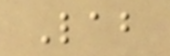Lab
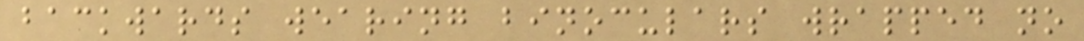backwards wearing binoculars wrapped no
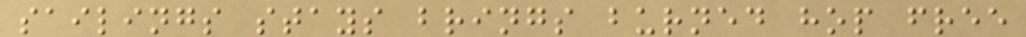sailings stays brings burned hop free
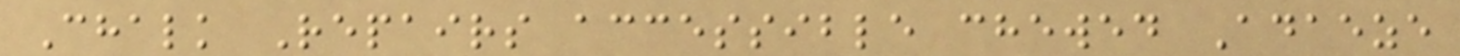Chalk Repairs accessible chewed Adaeze
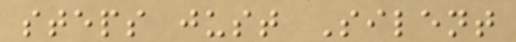steps just Silent
